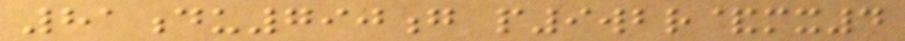81du790g p9wbr&mx4
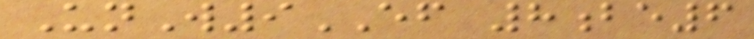UnW9EF 8be6
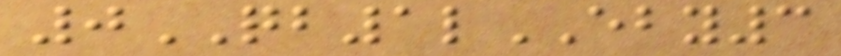0QB1lEBY3
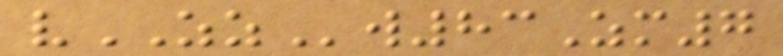vZZw83Zm7
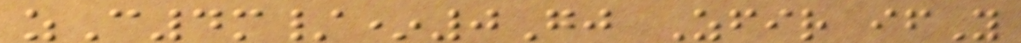zC4m/*0Gj Zfir ifY
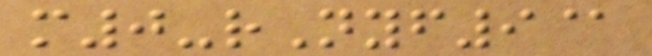m0-rNyf9@
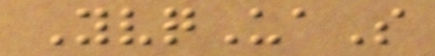YvqUaS
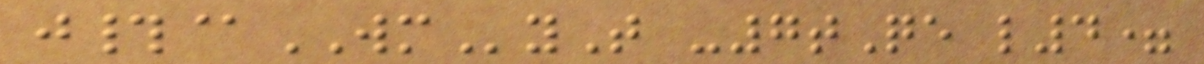j#@WMyT -7tQe l4=
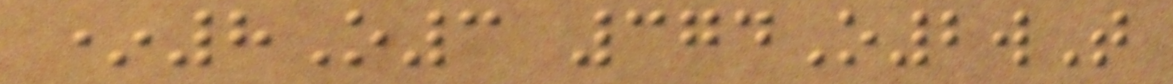*8O3 374O2wT
